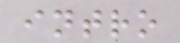intro
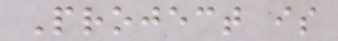Project is
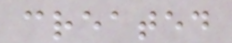created
